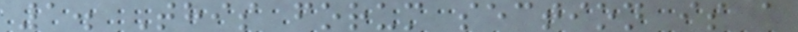1. This forum section is a
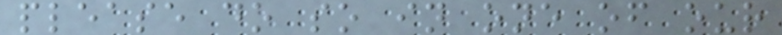please do so in one of our
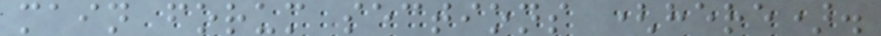main forum sections (here).
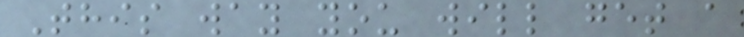This way you will get a
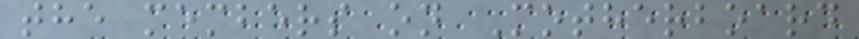the members on Motherboard
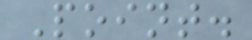Point.
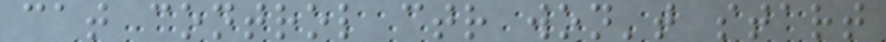cat control ctr won't start
